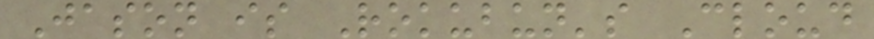Jason is Rokubun's Cloud
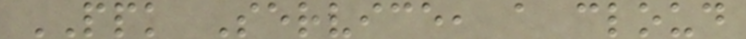PPK Service, a cloud
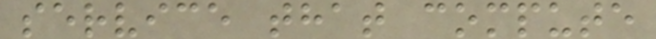service that compute
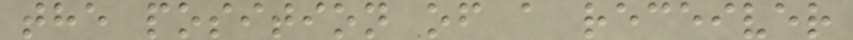the position of a receiver
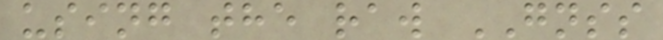using the raw GNSS
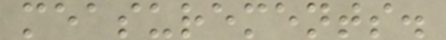measurements.
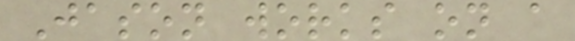Jason works on a
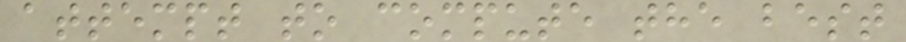attempt to compute the best
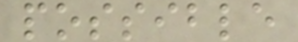possible
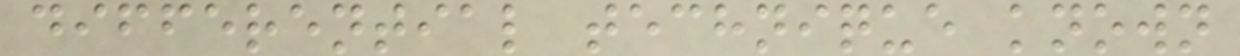differential technique known
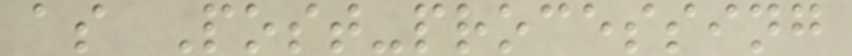as Post-processing
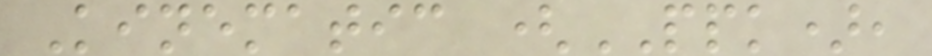Kinematic (PPK),
